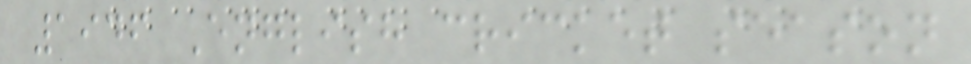1946 English cricket season
